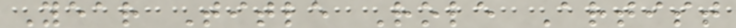Year Title Role Artist
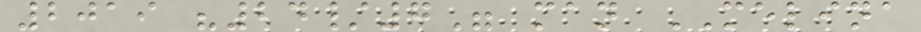2019 "24/7" man MELINA
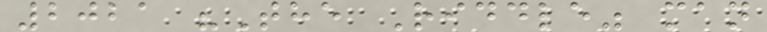2021 "The Riddle" man
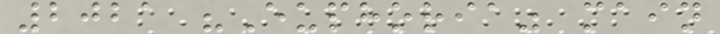2021 "Euphoria" main
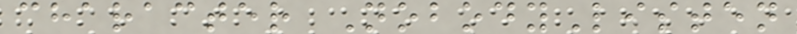character NobodyListen
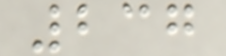237
